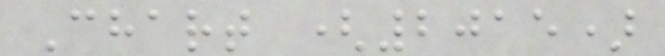Chart (2015)
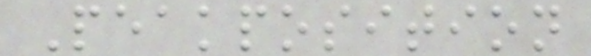Peakposition
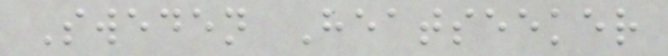Sweden Heatseeker
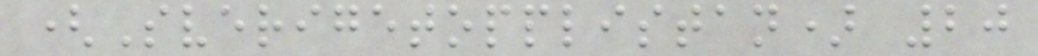(Sverigetopplistan) 20
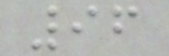96
